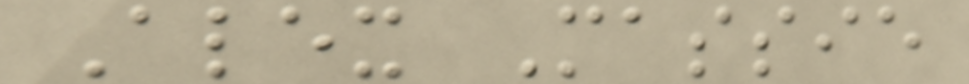Alex Massie
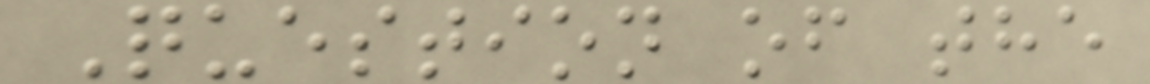Question of the
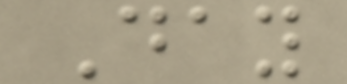Day
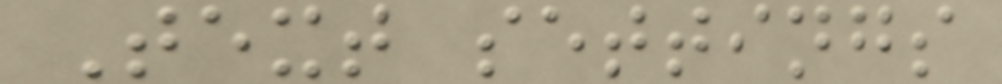Text settings
